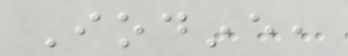Iodine,
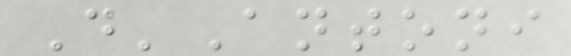D'Antoni
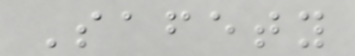Safety
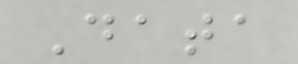Data
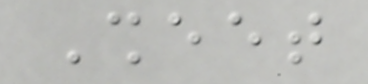Sheet
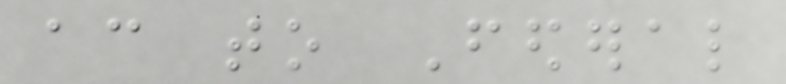according to Federal
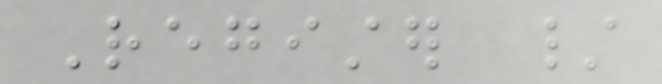Register /
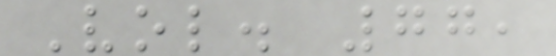Vol. 77,
